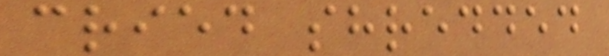cried shredded
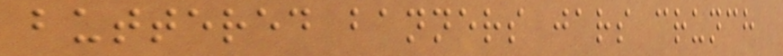buttered banners jars crunch
